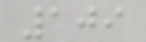109
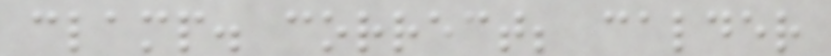clamp. correct; calder
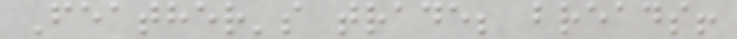Feather's trade; breads!
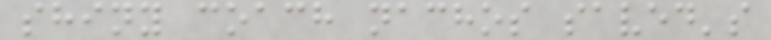shiny coach nachos saved's
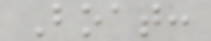Boat:
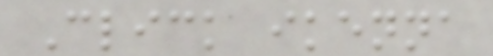Click ikenna
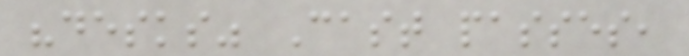"desks" Cast passes,
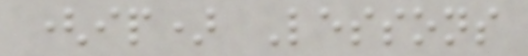(ip) Lessons
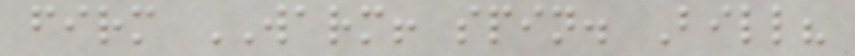firm WARM! spin. Bill?
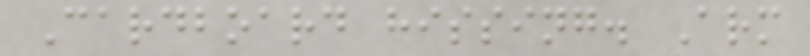Cardboard hissing. Arm
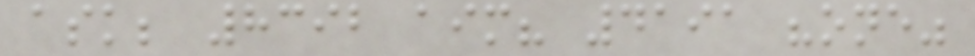ask; 8392 aim? 4191 "one"
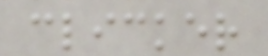clicker
